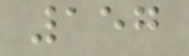157
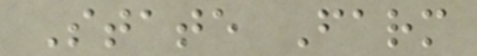State Farm
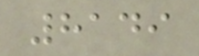8149
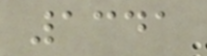1341
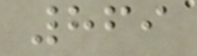869
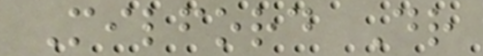Milford Dr
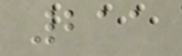211
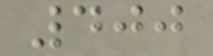400
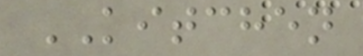KITCHEN
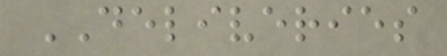DELIVERIES
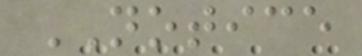NOTICE
